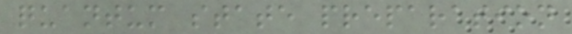quantum state preparation
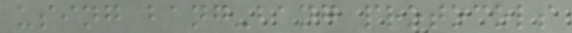using bang-bang protocols
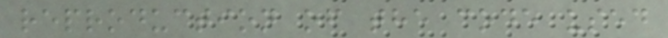reproduction of the code used
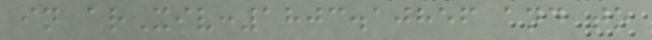in arXiv:1803.10856 and to
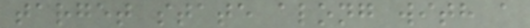target state along with a
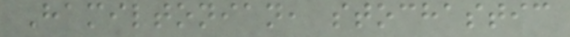Hamiltonian, stochastic
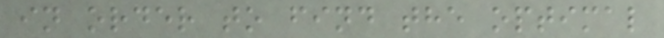in order to find the optimal
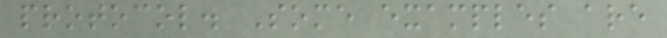protocol. Some examples are
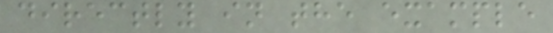directly in the example
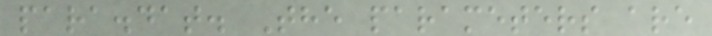para.dat. The parameters are
